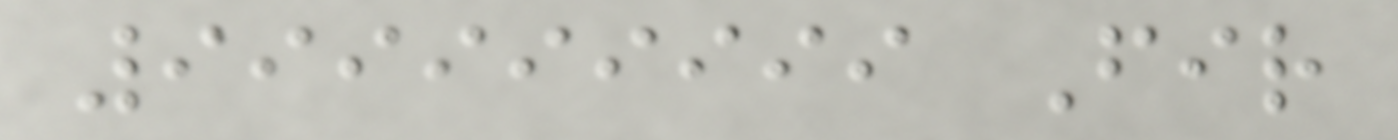999999999 Fir
